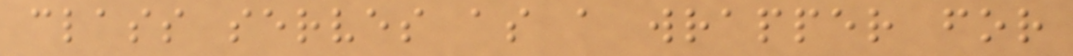class serves as a wrapper for
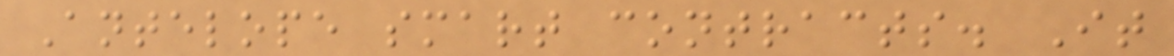Antelope smart contracts. It
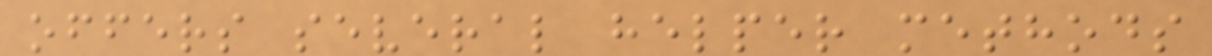offers several helper methods
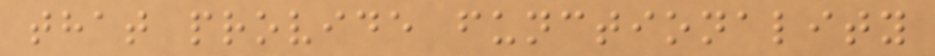that provide functionality
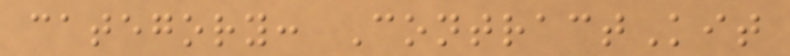category: ContractKit
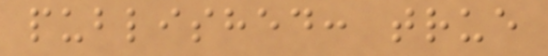published: true
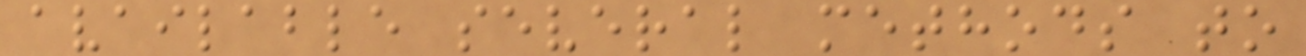available several methods to
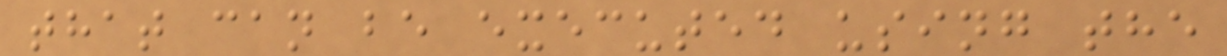that can be executed using the
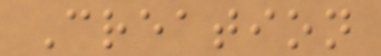Creation
